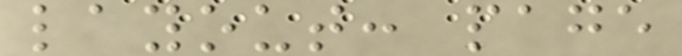layout: page
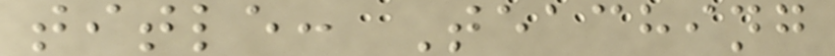title: Teaching
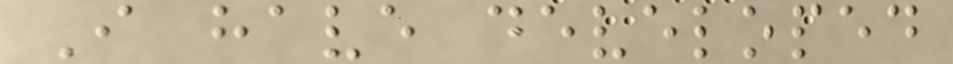I have developed
